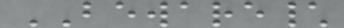BEWARE\
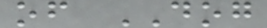of DOG
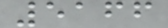5166
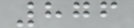876
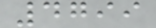4799
